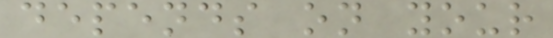depends on your
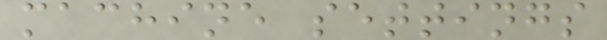machine settings
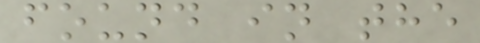found in the
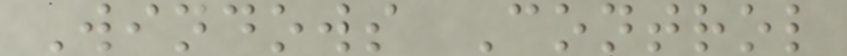Windows Control
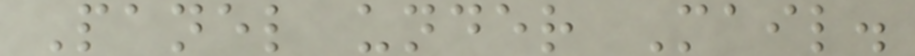Panel under Mail.
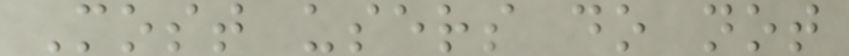Most users do not
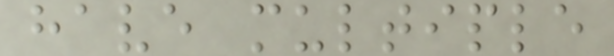have multiple
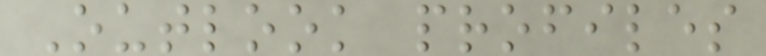Outlook profiles
